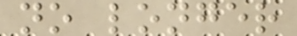no longer
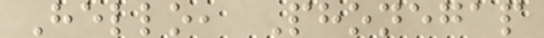Hello, Phonegap
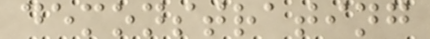demonstrating
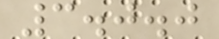3.0.0
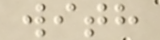with
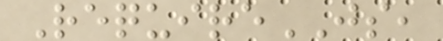RequireJS,
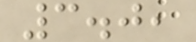3.0,
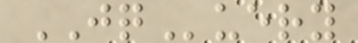JQuery
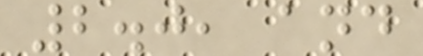2.0, and
